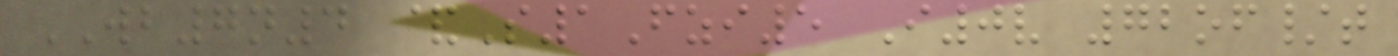WB7n4 &S1Fzi5 I0v 72of/t
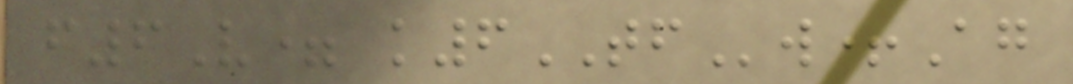f6V= k6TFw+Ag
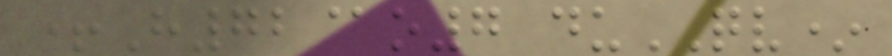+H72@o7 duQV*
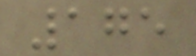175
